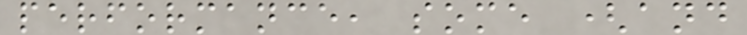performance, some (and
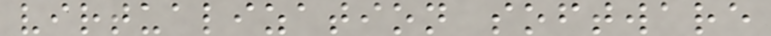virtualization software
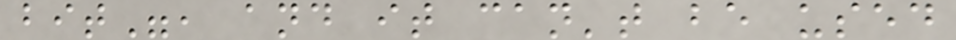bit", and it can't be used
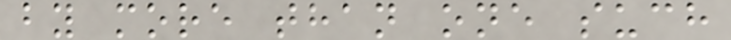by more than one such
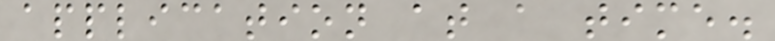application at a time.
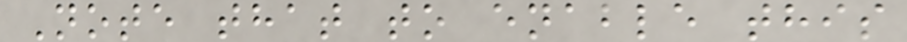Note that to enable this
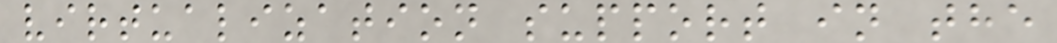virtualization support in the
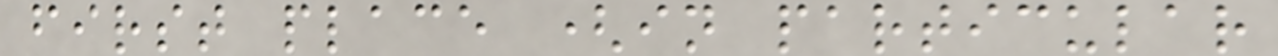first place (in particular
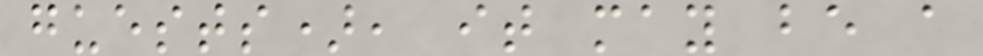guests), it may be a
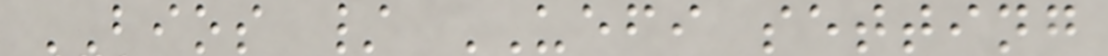BIOS / UEFI setting
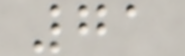71
